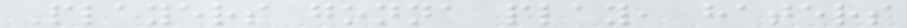Players gonna play, haters
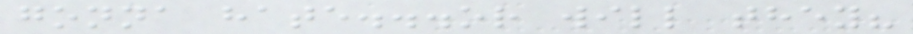gonna hate...or will they?
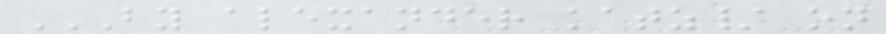BY ALEXANDER KATZ/ ON
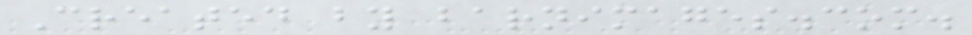Created by barnimages.com.
